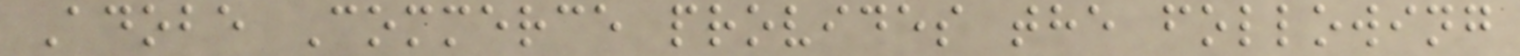Adobe Commerce provides the following
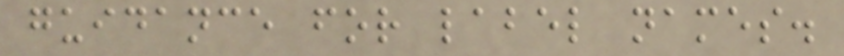guidance for label names.
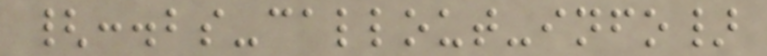{:.bs-callout-info}
